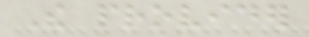The provider
